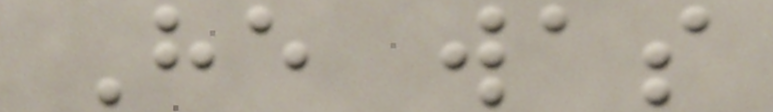He was
